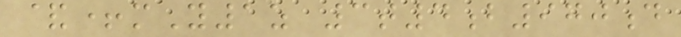&+mY1z 3t4b970d
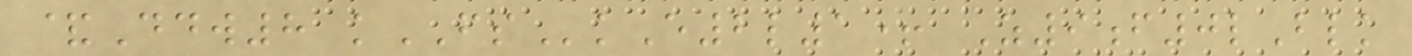&Ddw8 kFSkE2l1+ Z9f0lBlk
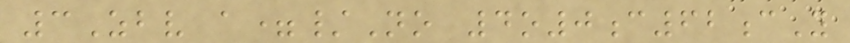3Zbv a=/No 4o0c62cY
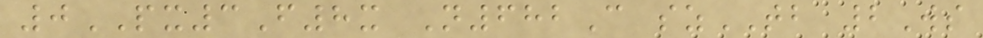0PX3F8x N682C szTB 2Ws
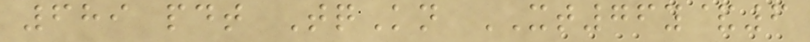689 pdt TqKn XT76y&6
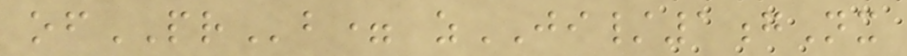ofPRb= zJI/1gNx
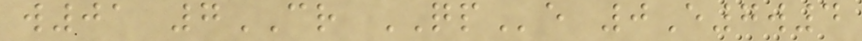w01 7CR QPe 0E7w4
